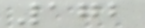172
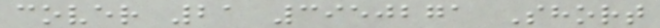cover 21 3950271 Short
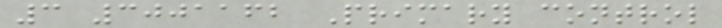3 3001162 Primary control
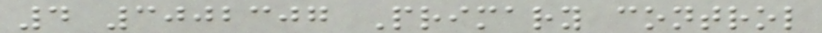4 3002307 Primary control
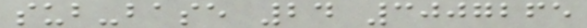sub-base 24 3007265
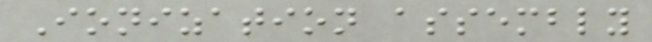Ionization assembly
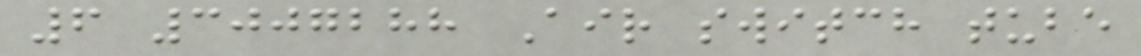6 3007288 Air switch tube
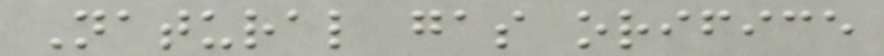Natural gas orifice
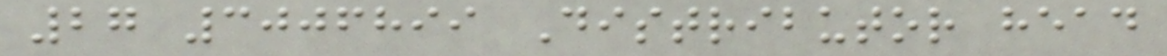27 3006899 Distributor head
